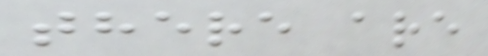there are
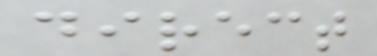direct
